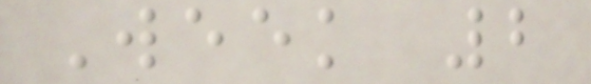Week 2
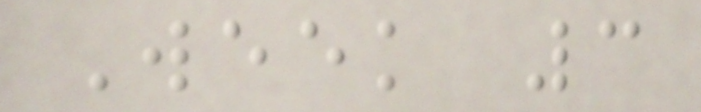Week 3
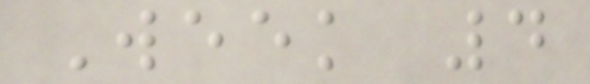Week 4
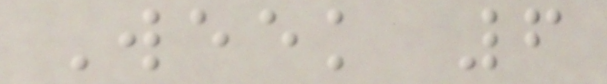Week 6
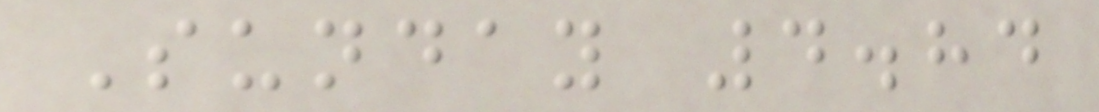Sunday 4.84
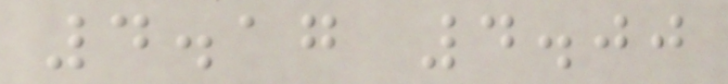4.17 4.00
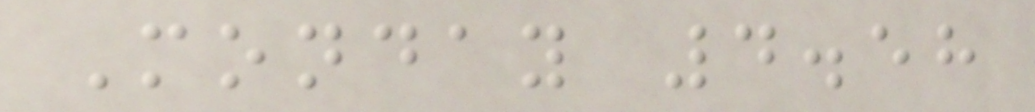Monday 4.58
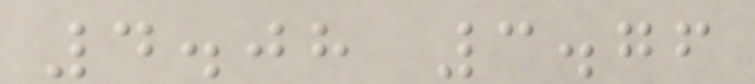4.08 3.76
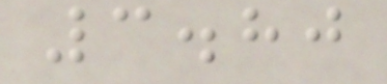3.80
